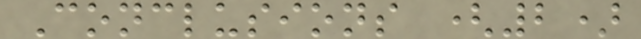Conclusions (2)
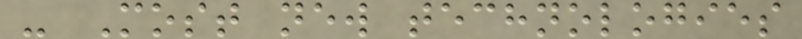- Most new technologies
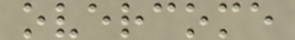overcome
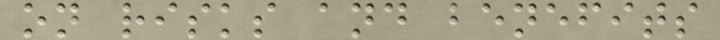on risks and benefits
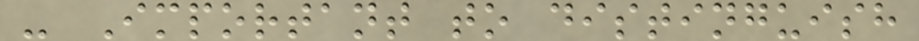- Important to distinguish
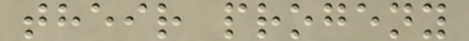their progeny
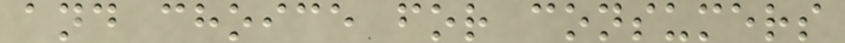and choice for consumers
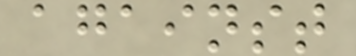against
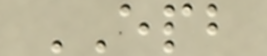EPB
